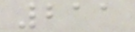211
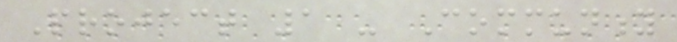Project 1 - Community
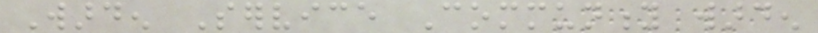Warden Service Community warden
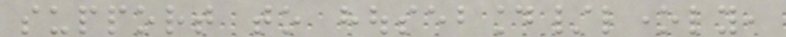support to housebound/lonely,
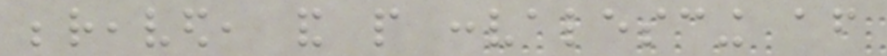bereaved, and people convalescing after
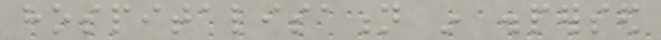hospitalisation in dispersed
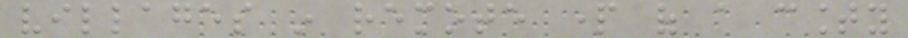villages in remote part of a county
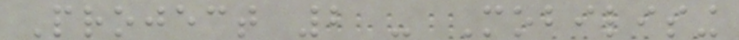Project 2 - Mobilising
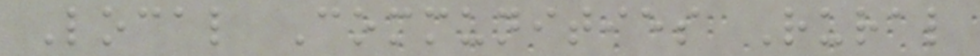Local Communities Rural
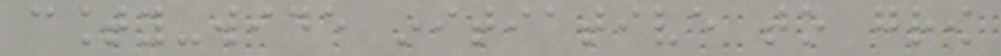county-wide initiative to grow
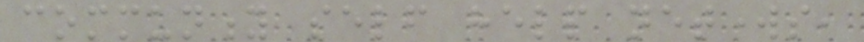community self help networks,
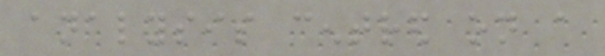analysis centred on a
